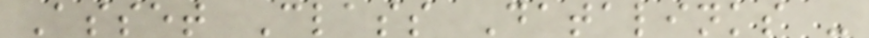Asset Class Datalinks -
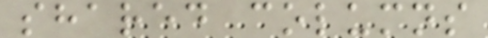shared columns
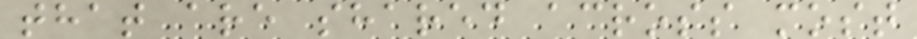that are shared across most
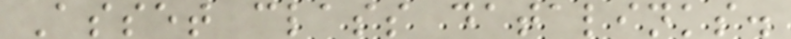Asset class datalinks.
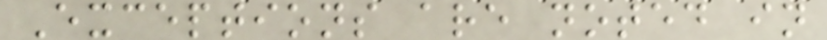Exceptions are noted in
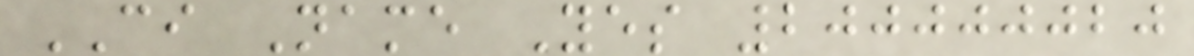CI Name Yes 200000020
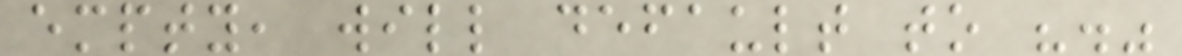empty, will default to "."
